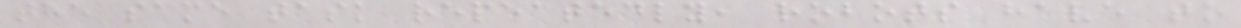the same task repeatedly, robots have to
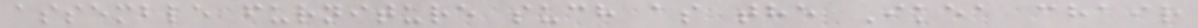assemble furniture such as the Ikea chair
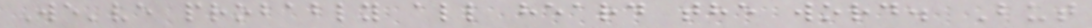We've probably all heard the word. But
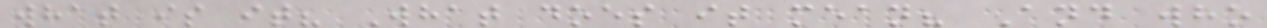what is it? What does it mean? And who
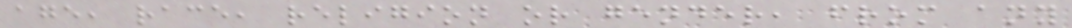age, race, religion or gender, from any
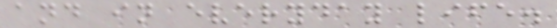and in everyday life.
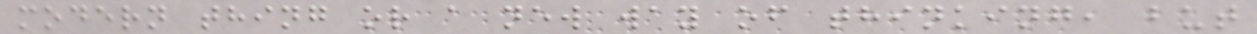modern thing or a new way of thinking, but
